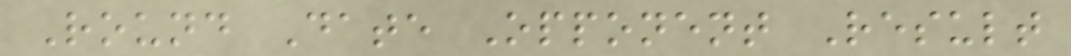Round Date Opponent Result
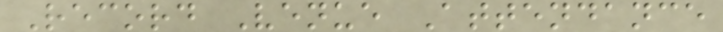Record Venue Attendance
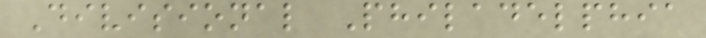Divisional Philadelphia
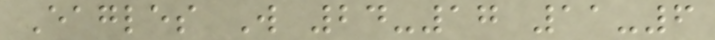Eagles W 24-17 11-6
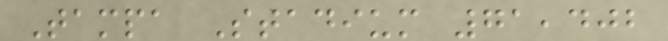Tampa Stadium 71,402
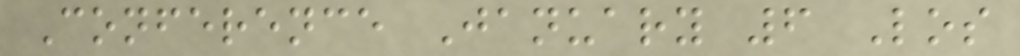Conference January 6 Los
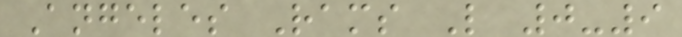Angeles Rams L 0-9
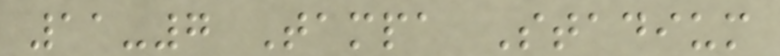11-7 Tampa Stadium
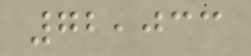72,033
